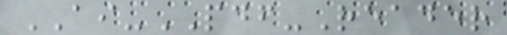AI-PDF-Reader
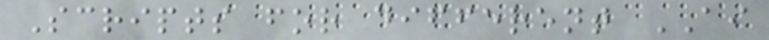Scripts for different AI
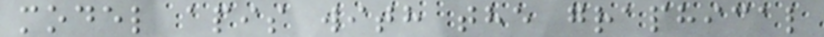model apis with the graphical
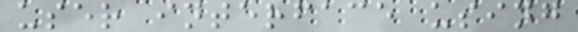user interface using
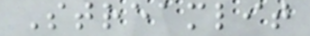Streamlit
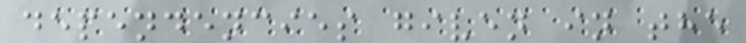dependencies given in the
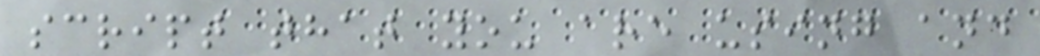script that you are using and
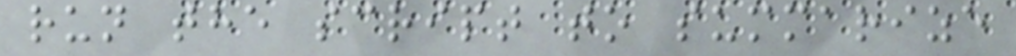run the script to summarize
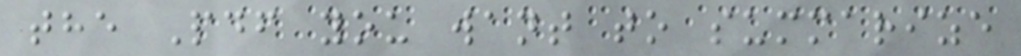the Pdf you want to summarize
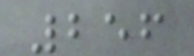256
